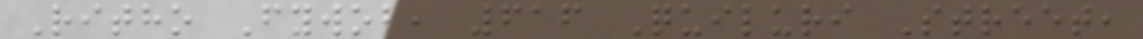Ritho Fywob, 616 Quiluri Street,
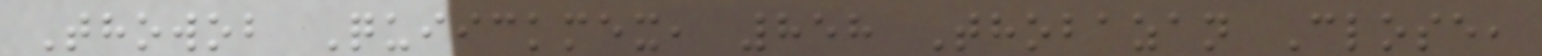Thowob Quiickmex, 858 Thobazan Close,
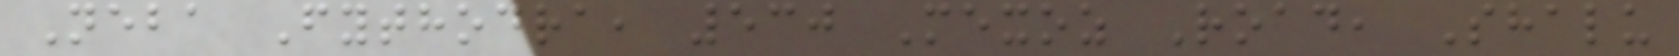Neba Fythodra, 530 Mexoz Road, Shalu
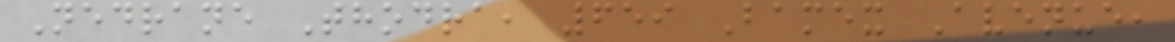Nedrane Thodra, 659 Bamex Avenue,
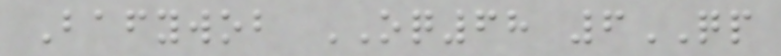Bafywob OQ68 6QP
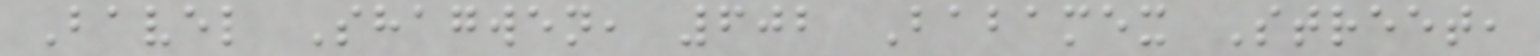Bavel Shagwen, 602 Babamex Street,
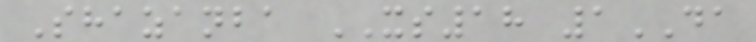Shazanba XS18 1DA
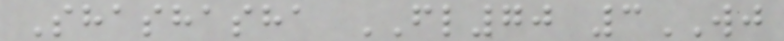Shashasha FL70 3WJ
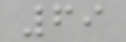69
